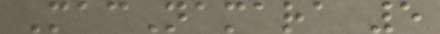MacNamara 5
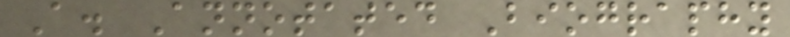A. Annotated Biography
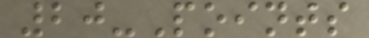20-Points
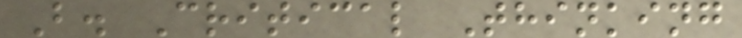B. Critical Thinking
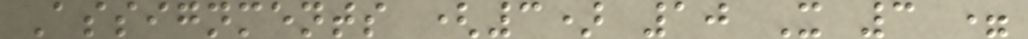Assignments (3) 10 X 3 =
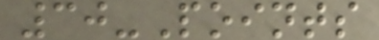30-Points
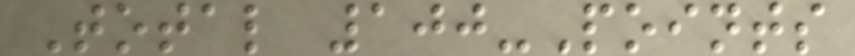Total 100-Points
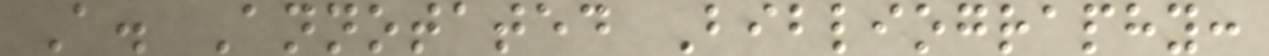A. Annotated Bibliography:
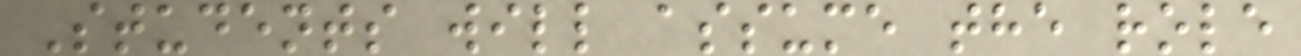Students will assume the role
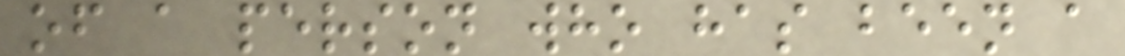of a person who has been a
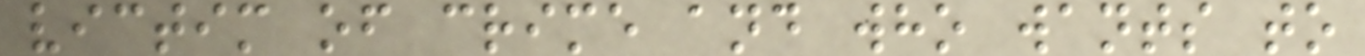victim of crime and who wants to
